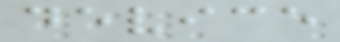device
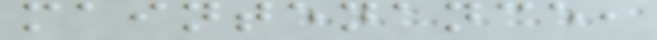maintenance,
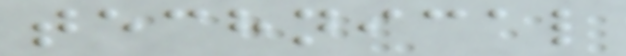technical
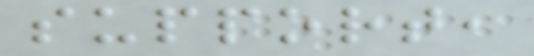support,
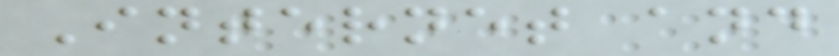Internet and
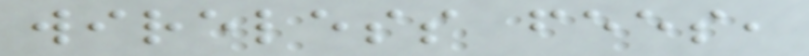wireless fees,
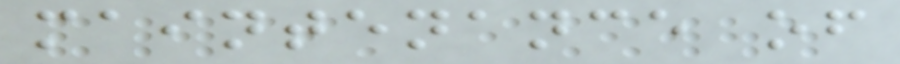maintenance of
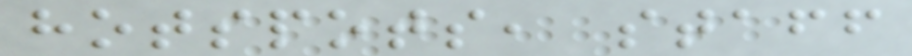hotspots, staff
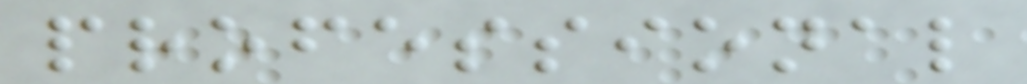professional
